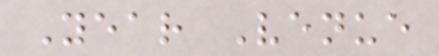Year Venue
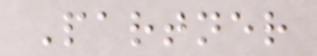Partner
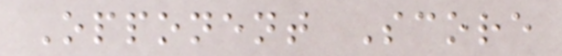Opponent Score
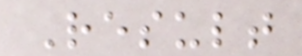Result
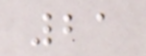21
